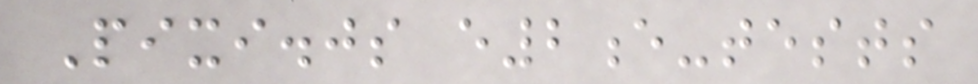Pixi.js e2e-tests
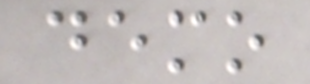demo
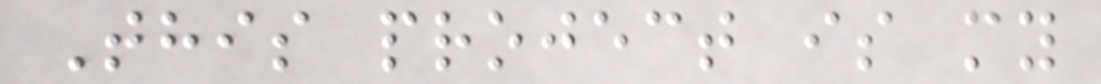This project is my
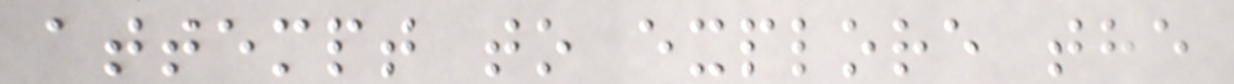attempt to explore the
